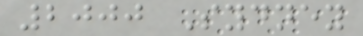2000 Sydney
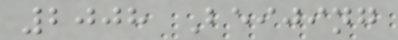2008 Beijing
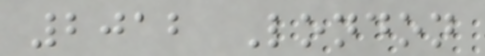2012 London
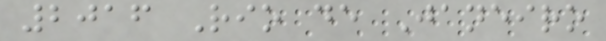2016 Rio de Janeiro
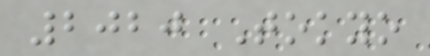2020 Tokyo
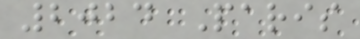2024 Paris
